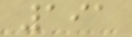191
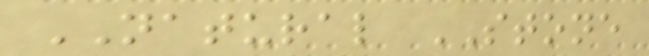NATURAL STONE
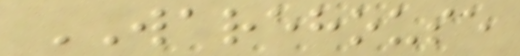WAREHOUSE
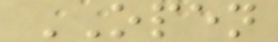OPEN
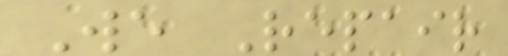We Repair
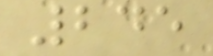245
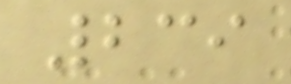239
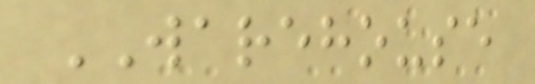WAREHOUSE
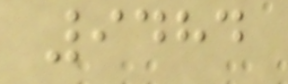9484
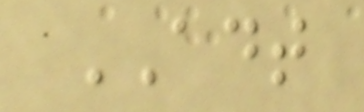ADT
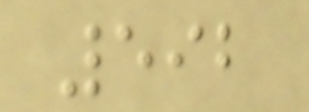592
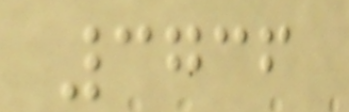3736
